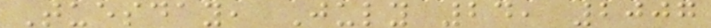Tuesday, July 24, 2007
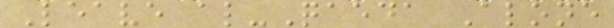Leave al-Qaeda Alone
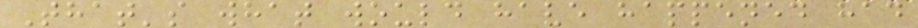That's what would have happened had
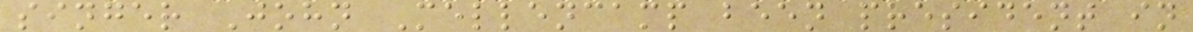singer John Mellencamp been president in
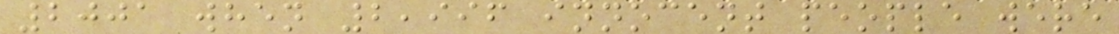2001 when 2,996 innocent people were
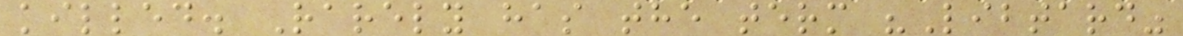killed. Rarely has the term "Libtard"
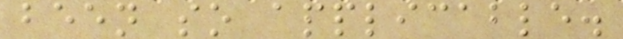been so applicable.
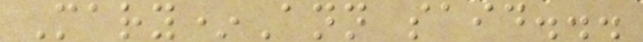Mary*Ann said...
